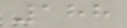188
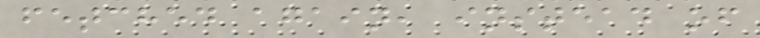fetched again, instead of
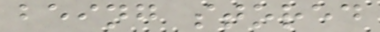being stored
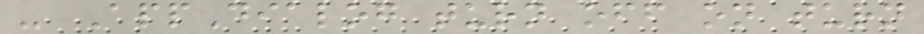- AppDialog turn off on turn
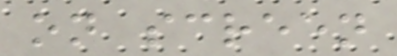on screen
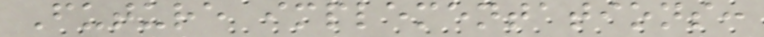Future implementations:
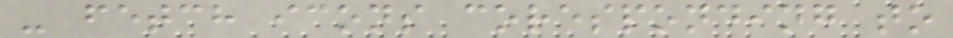- fetch icons coresponding to
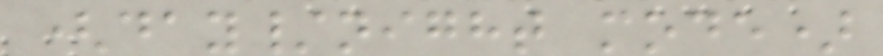(day/night mode)
